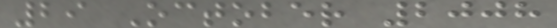29 October 2008
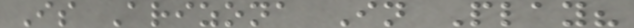Is Arizona In Play?
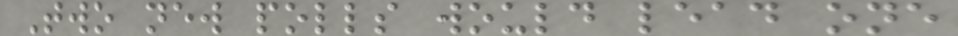Two new polls would lead one
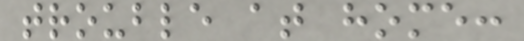trouble at home:
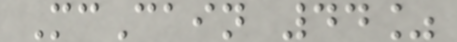McCain 44%
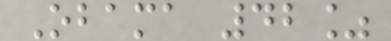Obama 42%
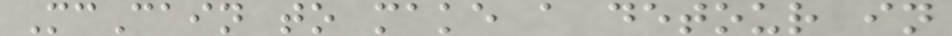McCain to make a detour in
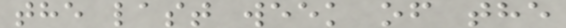the last week of the
